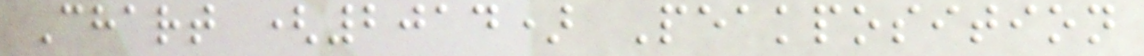Chart (2014) Peakposition
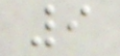9
